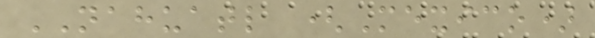NAHUATL (Mexico)
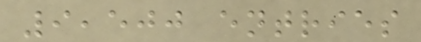9,500 entries
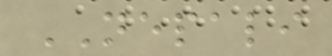NEPALI
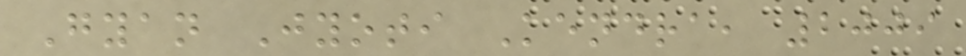Gyan Jyoti Kendra, 2009
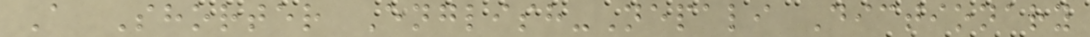A Shorter English-Nepali Dictionary
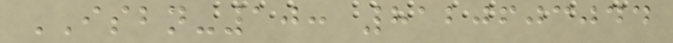ISBN-10: 8120603044
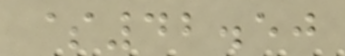$42.50
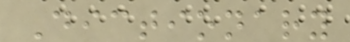Dictionary
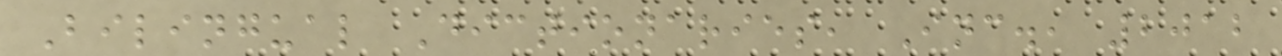Bilingual Dictionaries, Inc., 2012
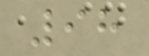98
